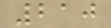210
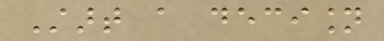Start a decision
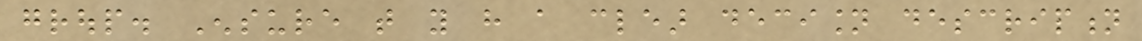group. Ensure that you have a clear decision description
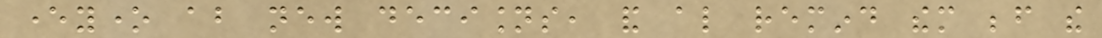everyone about new decisions, and also remind them before the
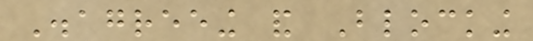Disagreeing and Blocking
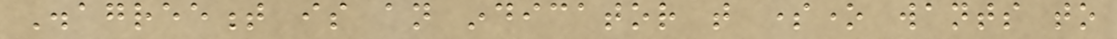Disagreement is an indicator that someone wants to
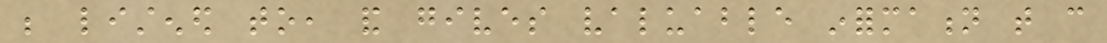be listened to, and gives valuable information that can
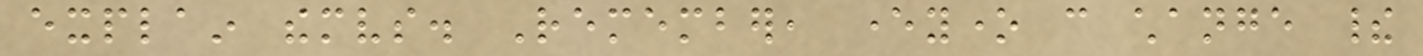explain themselves. Remember, everyone can change their
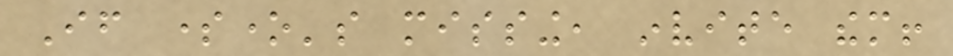If someone's missing, invite them!
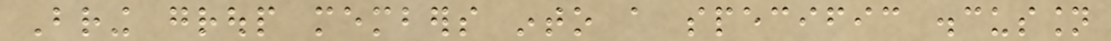Bring group members into a specific discussion
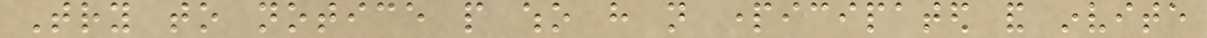Try to notice people who have not participated and invite
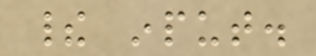their input.
